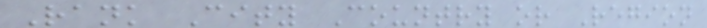Rank City Country or Region
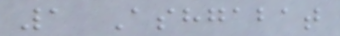1 Ashgabat
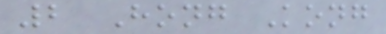2 Hong Kong
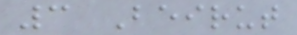3 Beirut
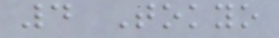4 Tokyo
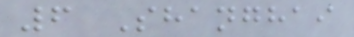6 Shanghai
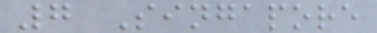7 Singapore
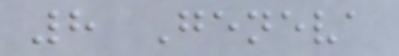8 Geneva
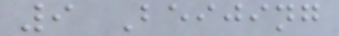9 Beijing
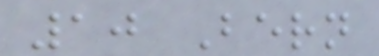10 Bern
